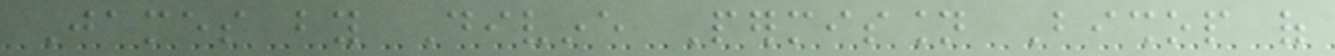James by Divine Permission Bishop of
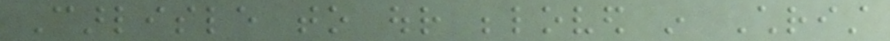Carlisle to our beloved in Christ
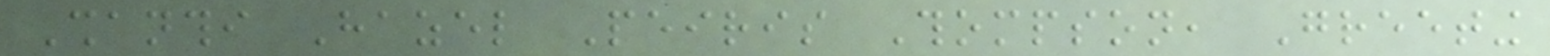Shanthi Hazel Peiris Thompson, Greeting
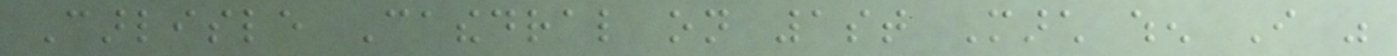Carlisle Cathedral on 1st March when I was
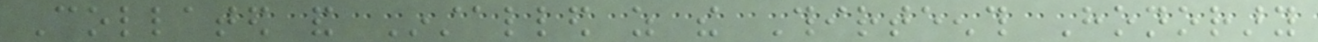Collated and Installed as the Thirteenth Honorary
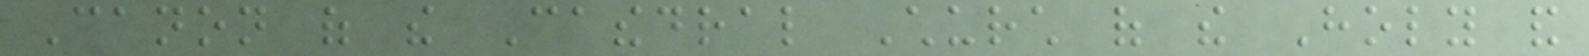Canon of the Cathedral Church of the Holy and
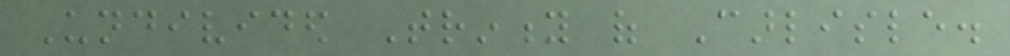Undivided Trinity of Carlisle.
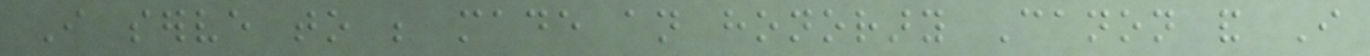I serve to be made an honorary Canon and I
